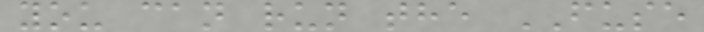you can run the FUSE
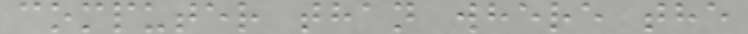computer than where the
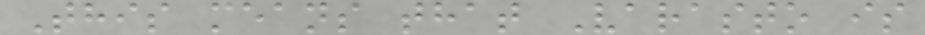This means that Varasto is
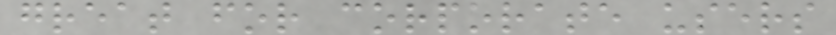great for corporate users
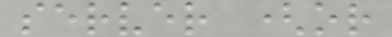server (or
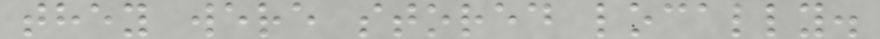they were stored locally.
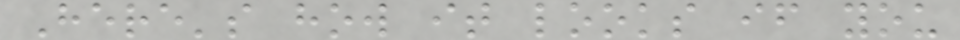Here's how it looks if you
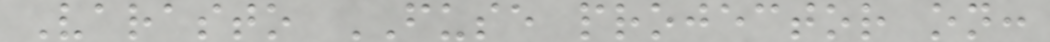Varasto FUSE projector on:
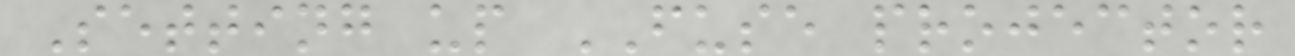Setting up FUSE projector
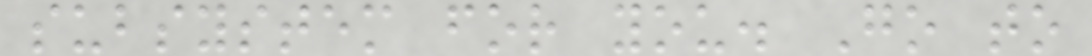subsystem for you. Go to
